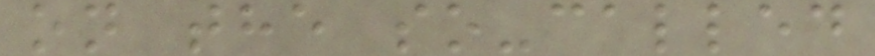on the so-called
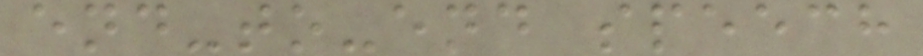end-to-end speech
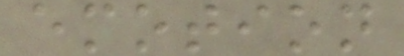emotion
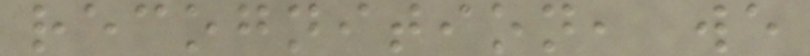recognition, we
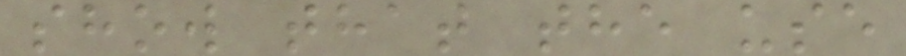show that the use
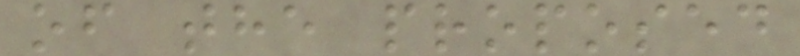of the proposed
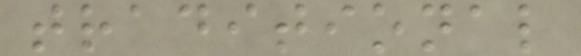traditional
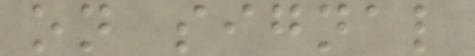on signal
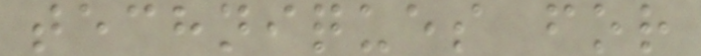techniques for
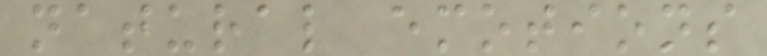natural emotions
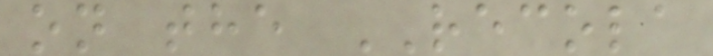on the RECOLA
